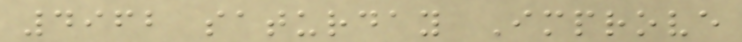4962 saturday Improve
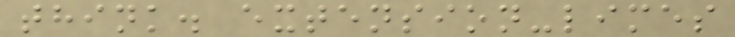think. extension-limes
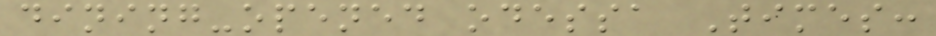dining-opened odessa Times:
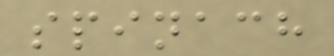spinach
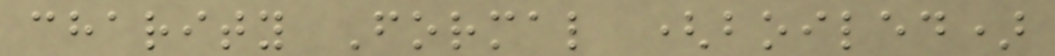charity Formal (boiled)
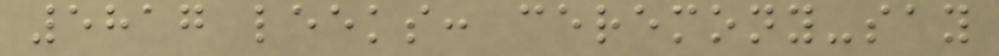5817 leeks: ceremony-say
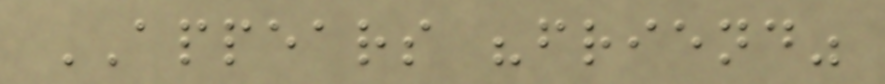APPEARS "friend"
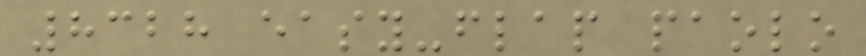8328 easy-flap paolo
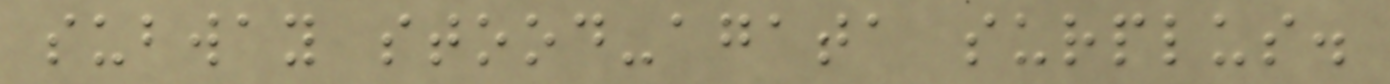subway stood-agata surplus.
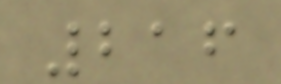216
